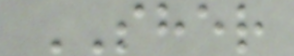SHER
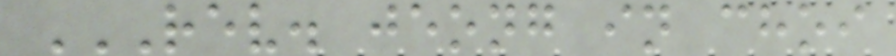REV. JEONG IN CHOI
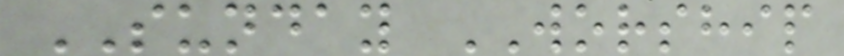SUNDAY WORSHIP
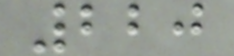220
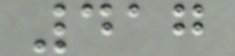417
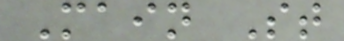Main St
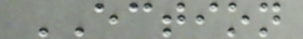ECTION
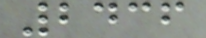2436
